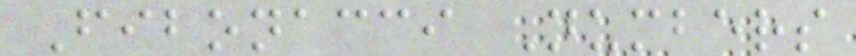Fibonacci Numbers
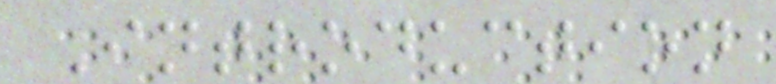Introduction
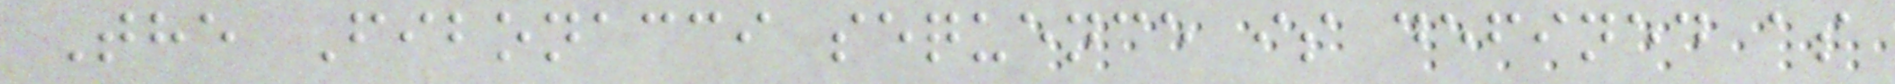The Fibonacci sequence is defined as
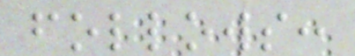follows:
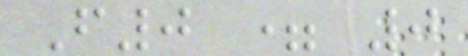F0 = 0
